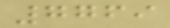7769
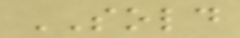SOLD
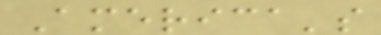America's
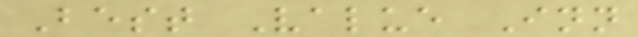Best Value Inn
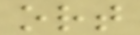ort
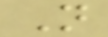N
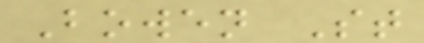Bowen St
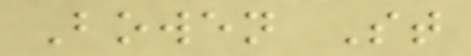Bowen St
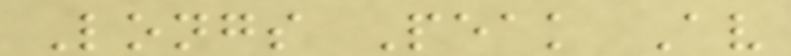Longs Peak Av
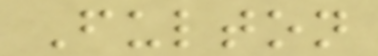Fulton
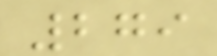279
